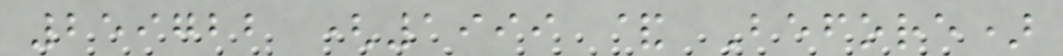259722 (1999 & Before)
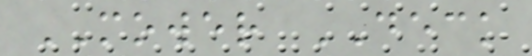MOWER DECK
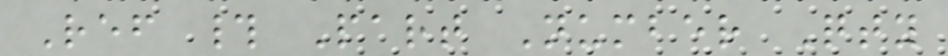Ref # Part Number Qty
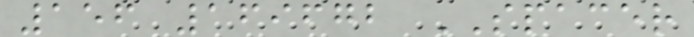156 169672 SPACER
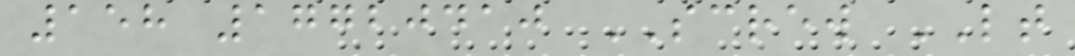158 17720410 SCREW LT
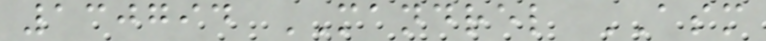130794 MANDREL ASM
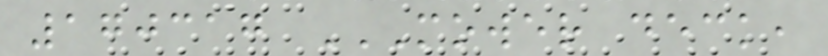170317 MOWER DECK,
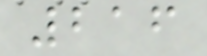216
